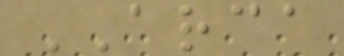ARCA
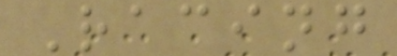Racing
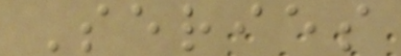Series
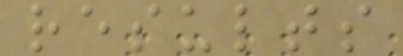results
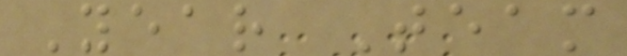Year Team
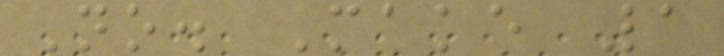No. Make 1
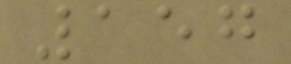157
